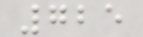725
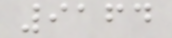9164
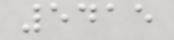5415
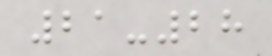21-28
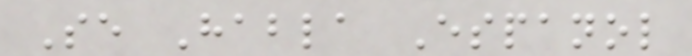Se Habla Espanol
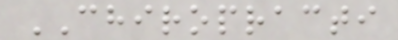CHIROPRACTI
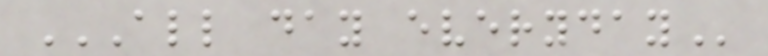ALL DAY EVERYDAY
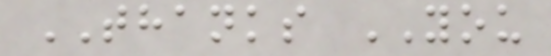THANKS YOU
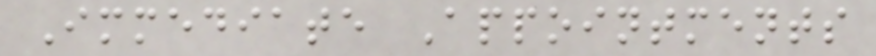Immediate Appointments
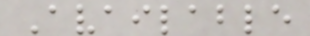Available
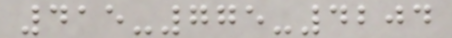415-775-4204
